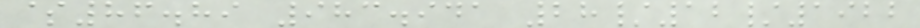$86.89 983.941 28/12/1922
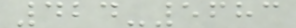424-5683
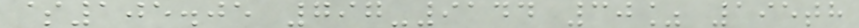$105.05 797-9144 30% 195th
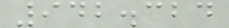942.324
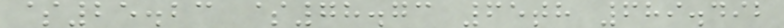$25.23 $78.73 65th 689.492
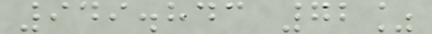949.843 72%
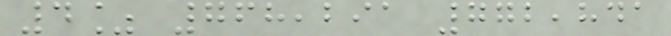4% 768,291 772,841
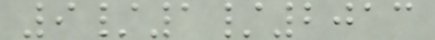9/1/2013
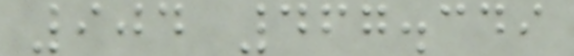904 467.349
